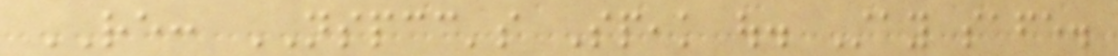RE: NSPCC's Speak out. Stay safe.
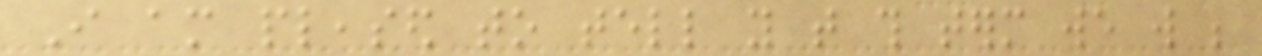I am pleased to tell you that this term we will be
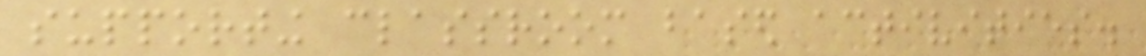supporting classroom based activities.
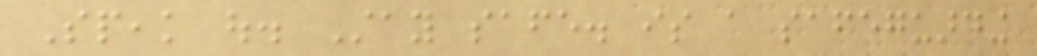Speak out. Stay safe. is a safeguarding
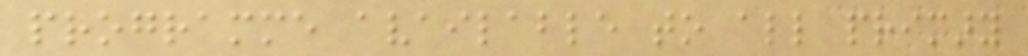programme available to all primary
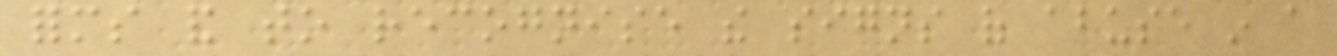forms and to recognise the signs of abuse in a
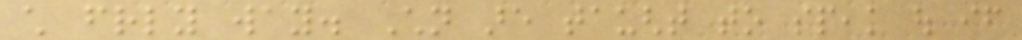child friendly way. Children are taught to speak out if
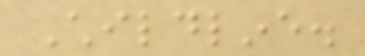Childline.
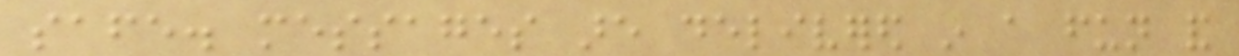safe. messages are delivered in a fun and
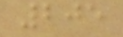205
